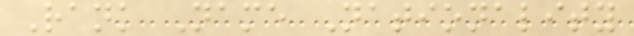Rank Name Nationality
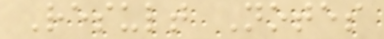Result Notes
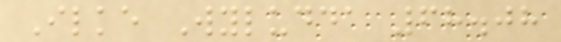Ilke Wyludda 68.08
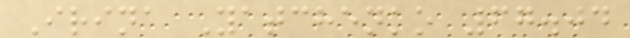Irina Yatchenko 67.04
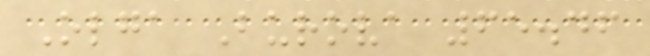Olga Burova 65.46
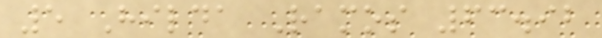5 Hilda Ramos 63.92
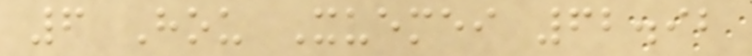6 Hou Xuemei 62.92
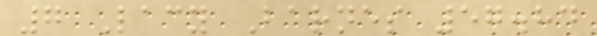7 Lacy Barnes 57.84
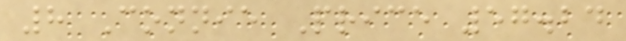8 Connie Price 57.24
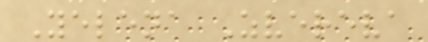Yelena Zvereva
